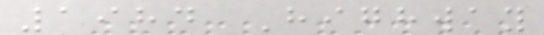1984 Highway
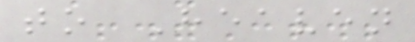to Heaven
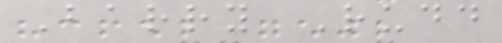Barry Rudd
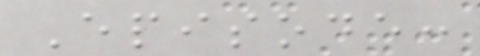Episode:
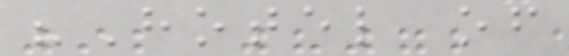"Hotel of
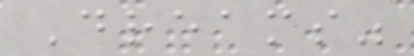Dreams"
